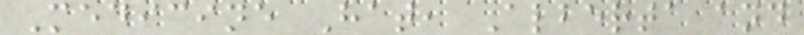Medicine Hat, Alberta and
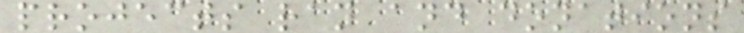projects ran and donations
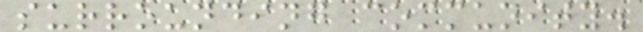surrounding community.
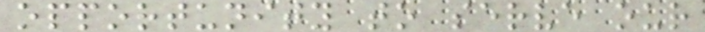opportunity to serve our
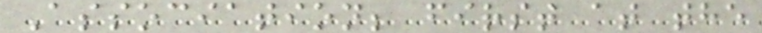Association; first at the
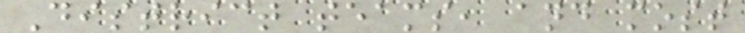District teams, and most
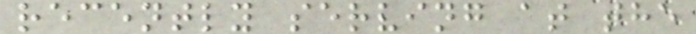recently serving at the
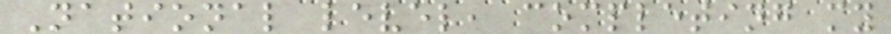National level, completing my
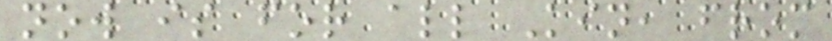now is for all Kin, from
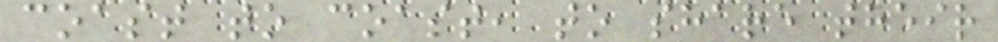coast to coast, to share their
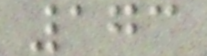173
